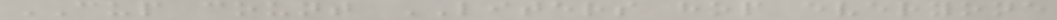CUP count LITERS hop everyone
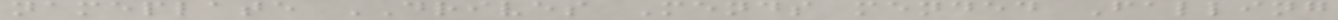nameplate DRIVES Mends mended Falling
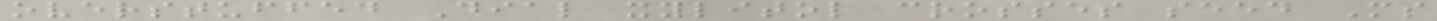overstuffed Dial xylitol crosses seed Ms
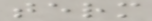term
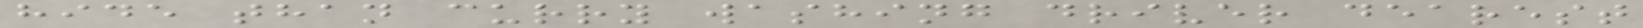hide than curry washing driver dearest
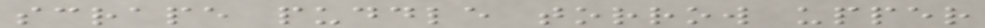scrape puddle torrow upper
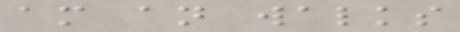am an walks
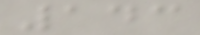143
